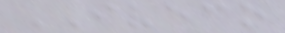IVECO
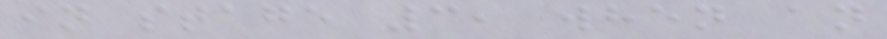in stage 3, when an
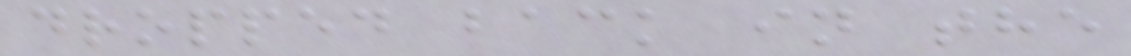dropped back in the
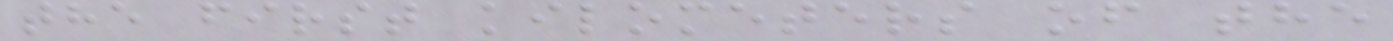the first kilometers of the
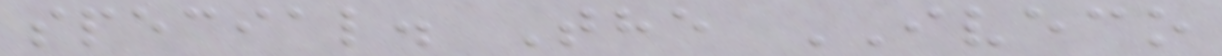special. The IVECO
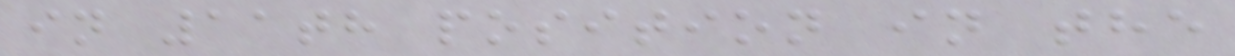in 11th position in the
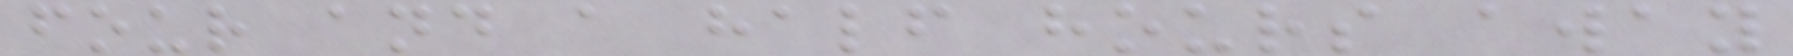four and a half hours away
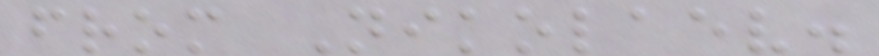from Nikolaev.
